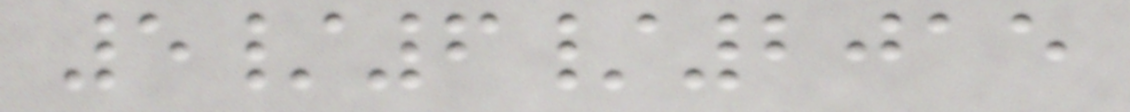5/6/2015
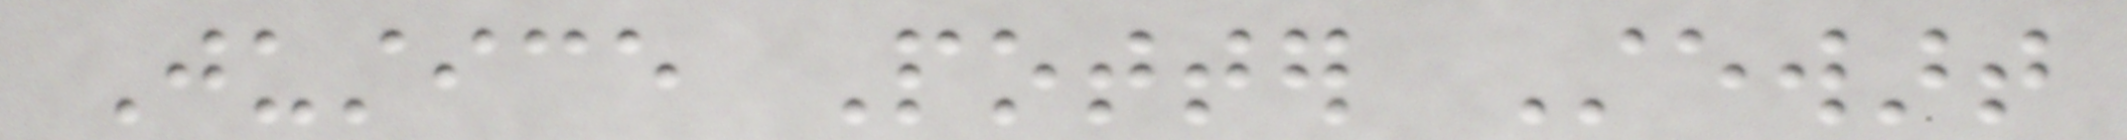Justice Potter Stewart
